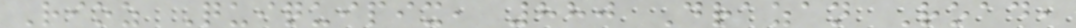Rioz Quiquipix, 880 Drazan Road,
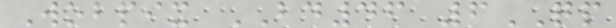Wobpix BD46 6QP
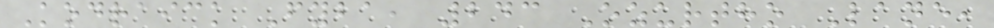Kodraick Fyba, 243 Ozurtho Lane,
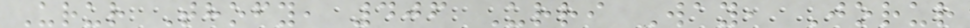Urur Thofy, 406 Urri Way, Jorur
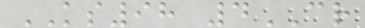KS98 4CR
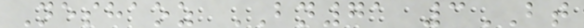Neshaoz BN71 3BT
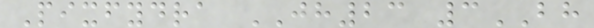Pixfydra JH23 3BH
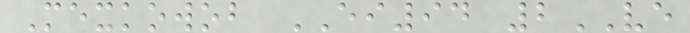Mexkowob EI94 2VE
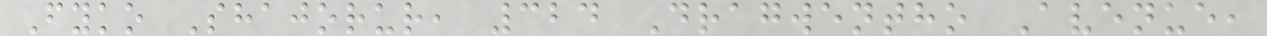Fyko Shajorur, 324 Dragwentho Avenue,
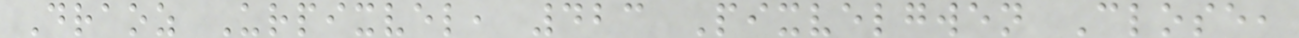Draoz Urpixvel, 423 Pixvelgwen Close,
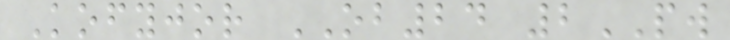Kofyjor OB24 2PW
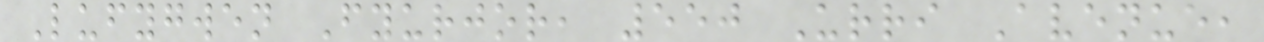Lufygwen Fyurjor, 550 Urri Avenue,
